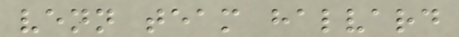venn team halvard
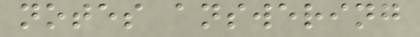notes answering
